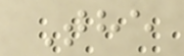The
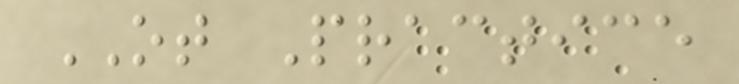OT Practice
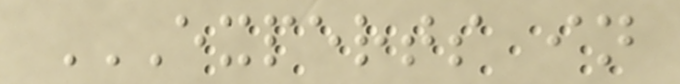EXPERTS IN
